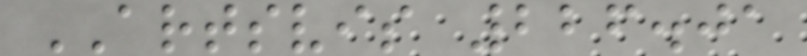ARTSVIS 226.01
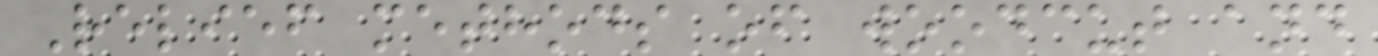Relief methods of woodcut and
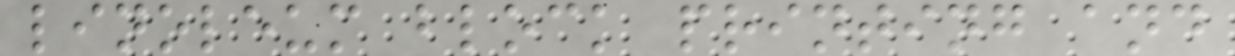linoleum block printing and
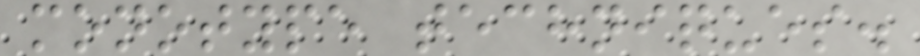monotype techniques.
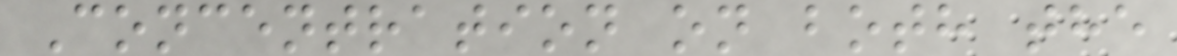Concentration on both the
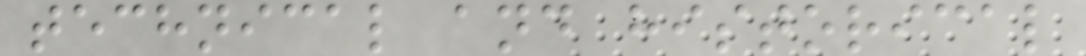technical and historical
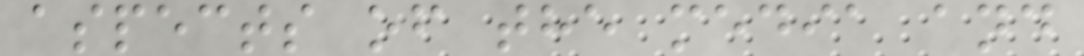aspects of the media and
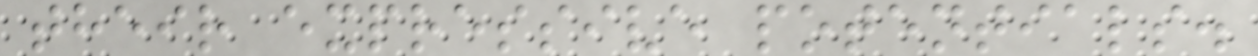their expressive potentials.
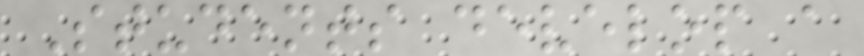Students develop a
